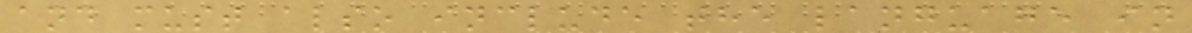and must also include the language in
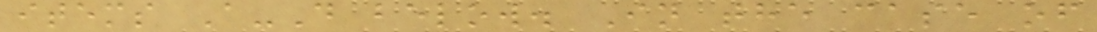items A-D below. In the case of
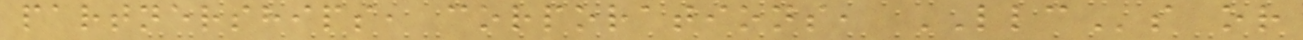partnerships, corporations, LLCs or
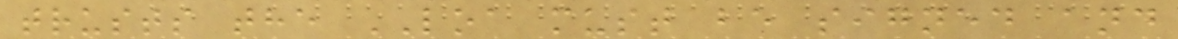trusts the LOA must be signed and
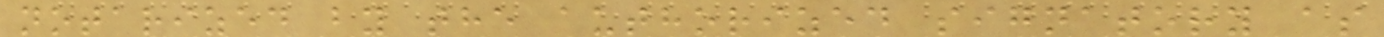notarized by the authorized signatory as
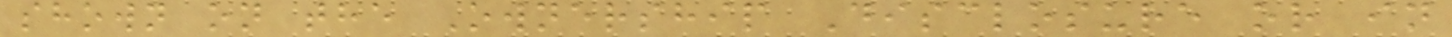shown on the Ownership Disclosure or in
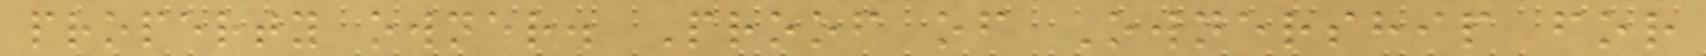property owner. Proof of Ownership for
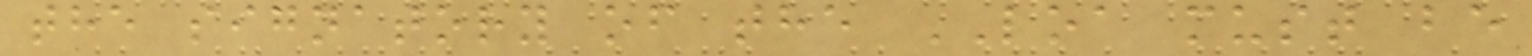the signatory of the LOA must be
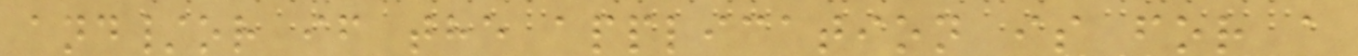and/or if the application is for a
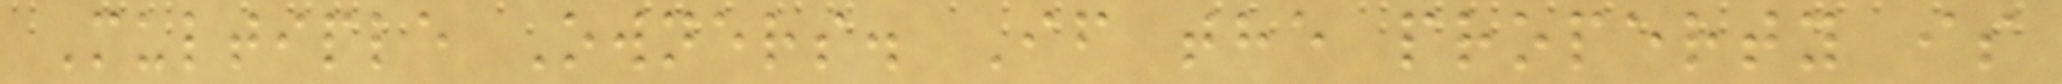Multiple Owners. If the property is
